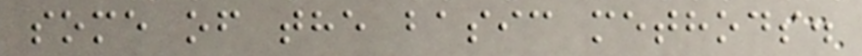some of the basic methods.
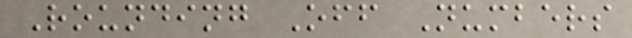Rounding Off Numbers
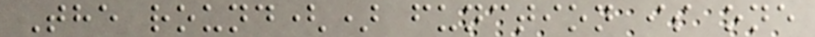The round() function is one
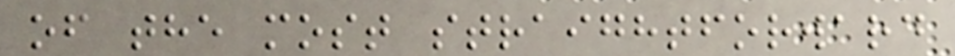of the most straightforward
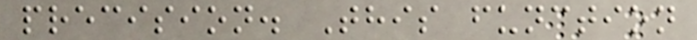precision. This function
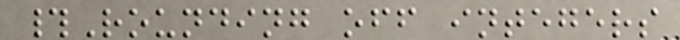#Rounding off integers
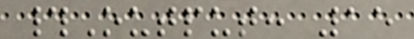#Output: 15
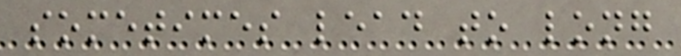sometimes lead to long
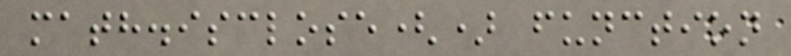math.isclose() function
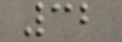32
